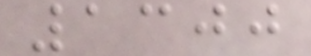1300
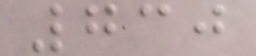730
